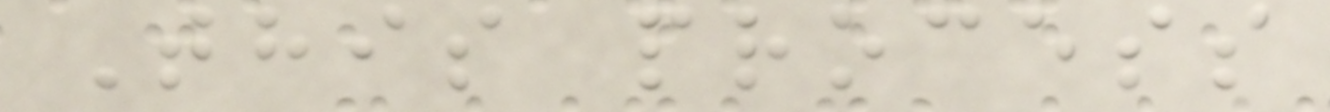This process
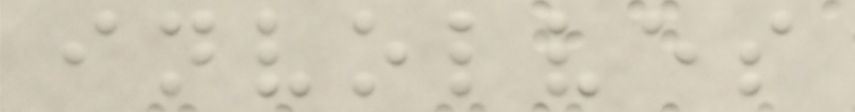involves
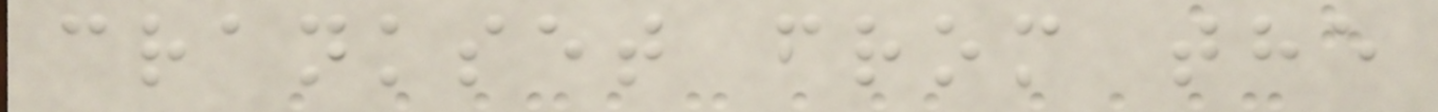crankset from the
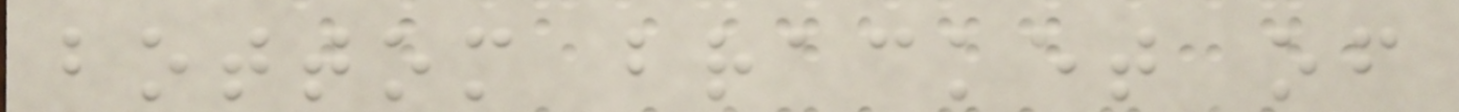bottom bracket of
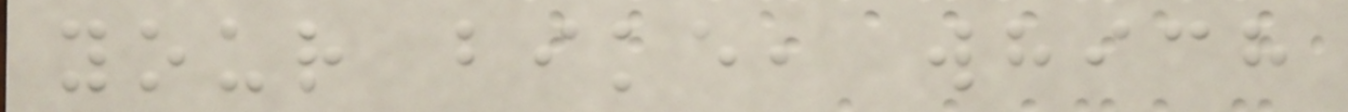your bike, which
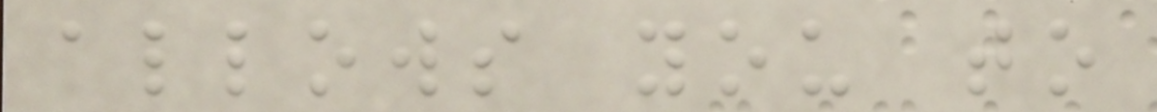allows you to
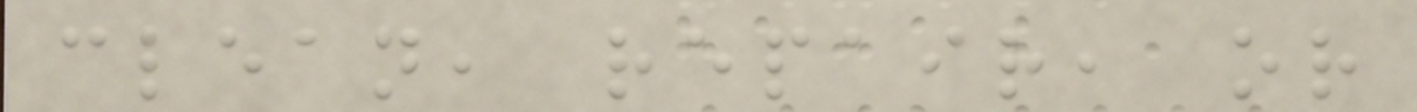clean, repair, or
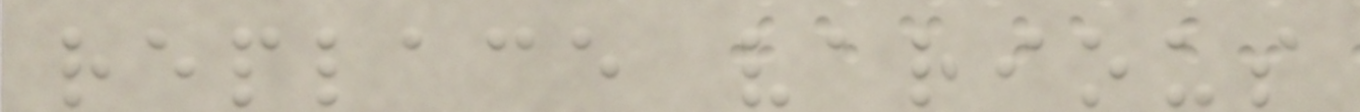replace various
